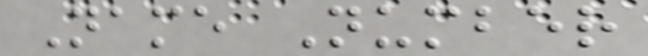Name Number
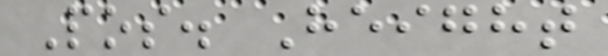Pos. Height
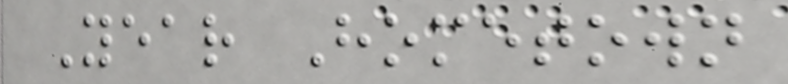Year Hometown
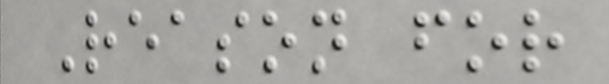Reason for
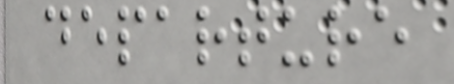departure
